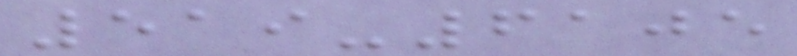519-6105
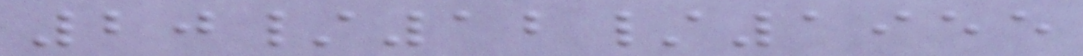20/12/1955
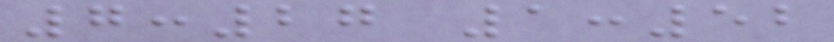7:27 1:52
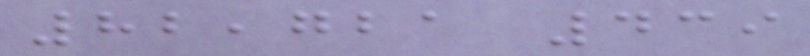82,721 439
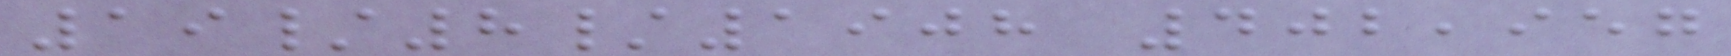19/8/1908 402,957
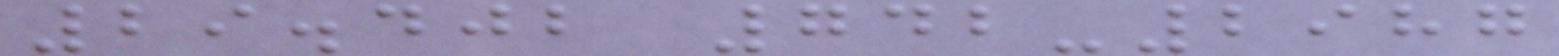29.402 742-2987
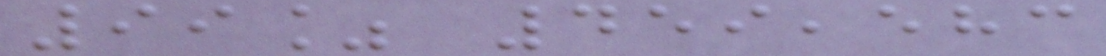99% 459,583
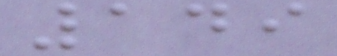149
